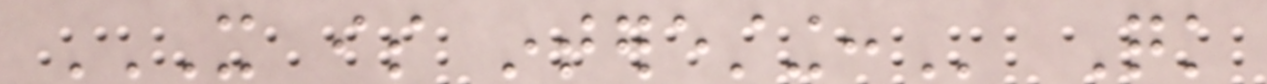IT IS INTERESTING: Quick
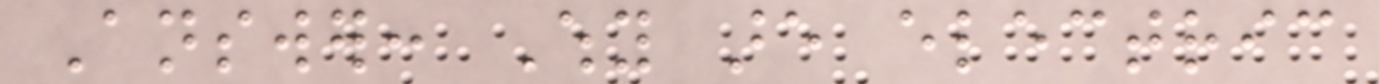Answer: Why are electric
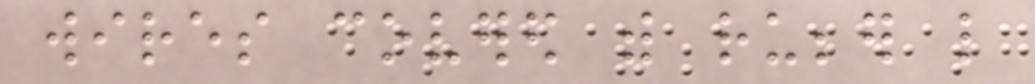wires covered with rubber like
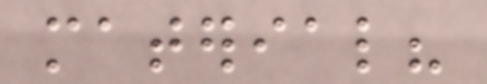material?
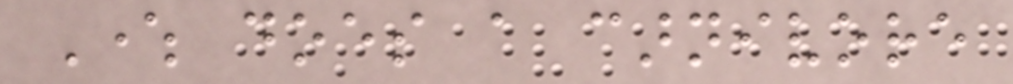Where does a carnivore
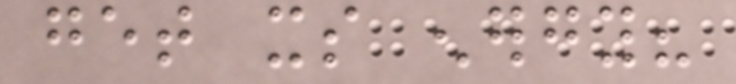get its energy?
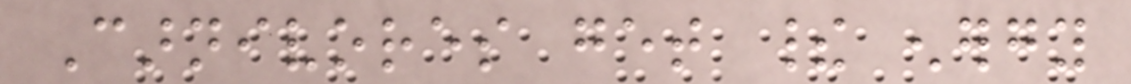Carnivores get their energy
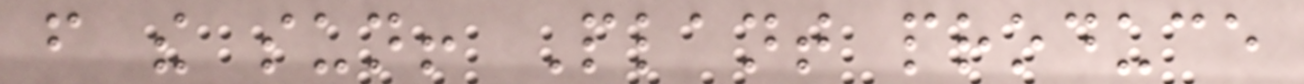from the sun! Plant produce
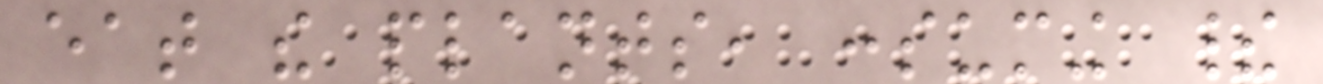eat the plants, consuming their
